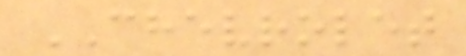CHEVROLET
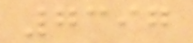7397
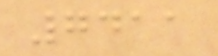7411
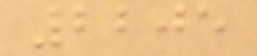2205
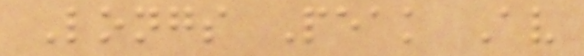Longs Peak Av
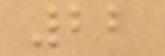22
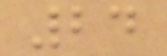24
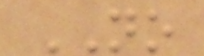NO
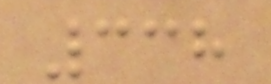338
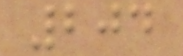204
